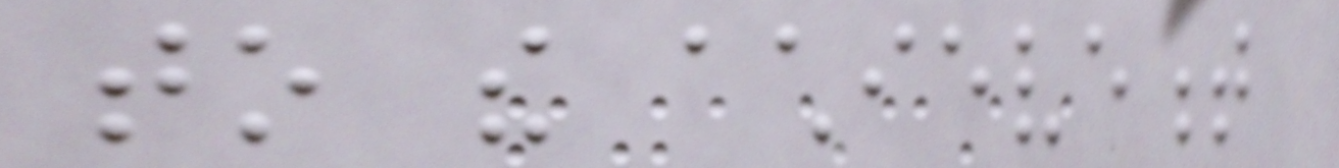to the achievement
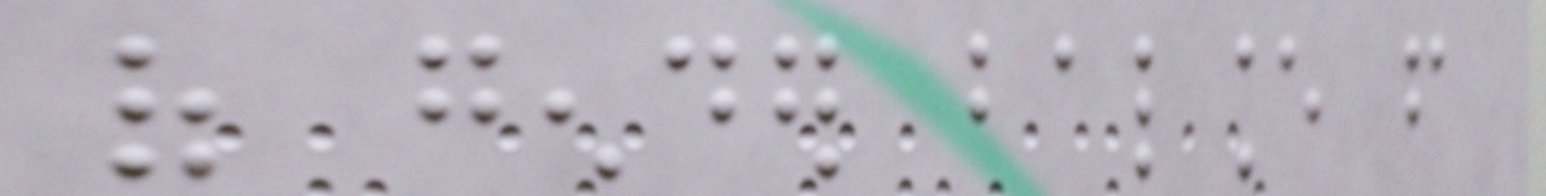of gender balance from
